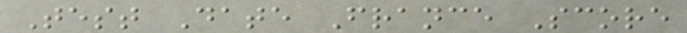Test Date France Score
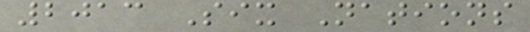2013 Six Nations
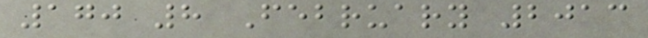170 8 February 2013
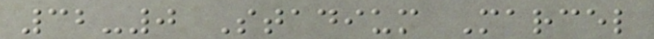32-0 Stadium Marcel
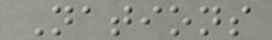Nations
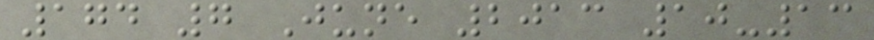174 7 June 2013 10-13
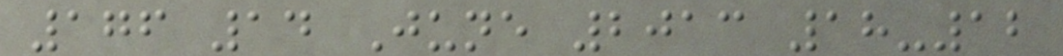176 14 June 2013 18-12
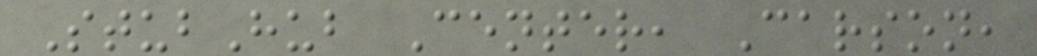StubHub Center, Carson,
